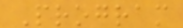Program
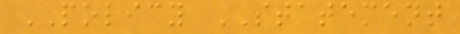POLICY STATEMENT
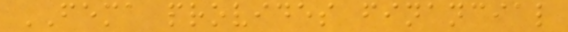FEMA provides financial
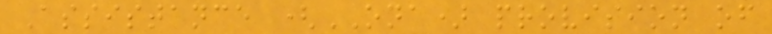Assistance (ONA) provision of
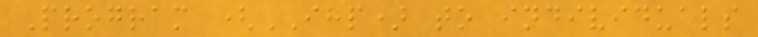Program (IHP) to individuals
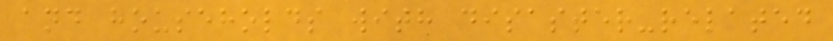and households with disaster-related
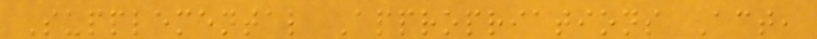Supplemental Appropriations Act,
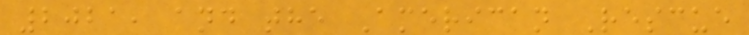2021, and the American Rescue
